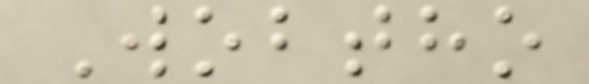Wobtho
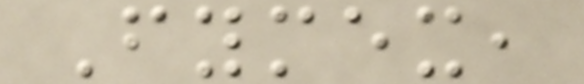Fymex,
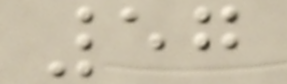57
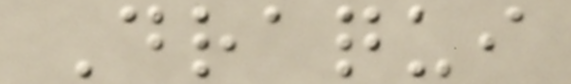Draqui
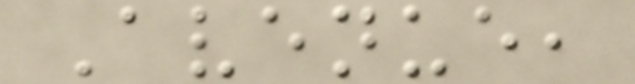Avenue,
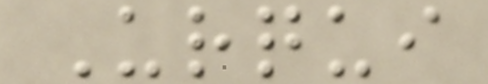Urqui
